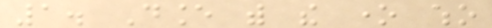1. Dance with the one who
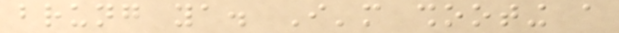brung ya. I'm shooting a
